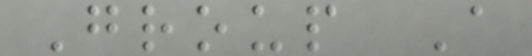Group A
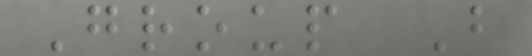Group B
